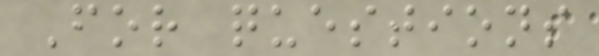For questions
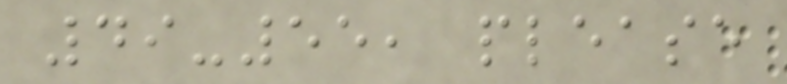49-55, please
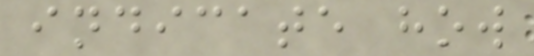indicate how
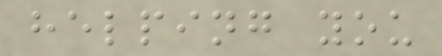helping you
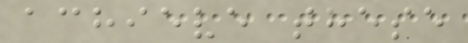achieve these
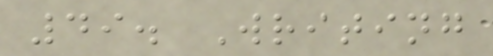49. Writing
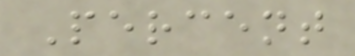Percent
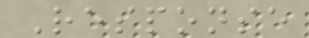Response
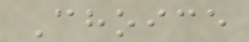Choice
